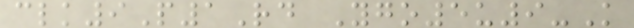clk9P1Rd Ygo5u9-K
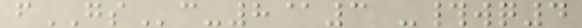fGSc-8@3 -#wq4
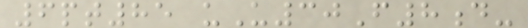6pt85 uU30F8d-
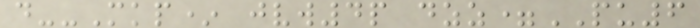d--Mkp* jvw4p dzz=PU6
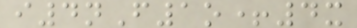i4nF1o+4x
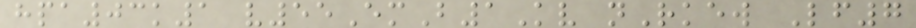hpa03k1 v55EmB1Kv nRkew Lf7
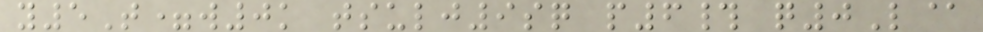y5T=w0k tsulj9sq p6# q0L@
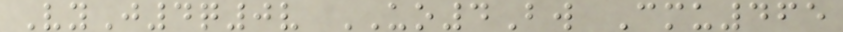VyJ4q0v UO4Bw Cmu465
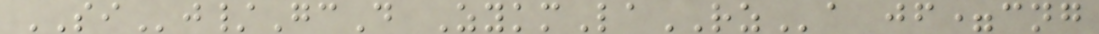SIj/GcD ZykmLaRZa jf=cng
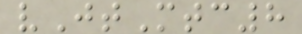vJtMtc8
